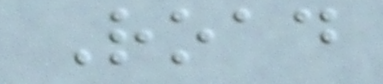Road
